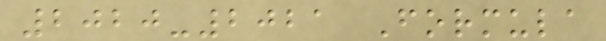2020-2021 Formula
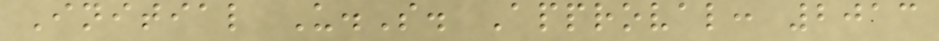Initial U.S. Approval: 2013
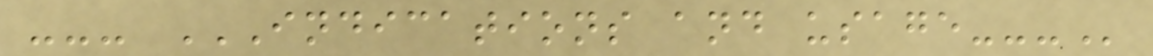--- INDICATIONS AND USAGE---
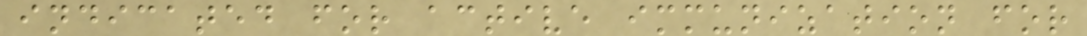indicated for active immunization for
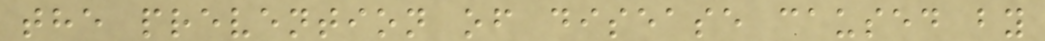the prevention of disease caused by
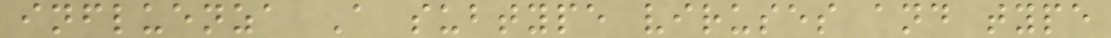influenza A subtype viruses and type
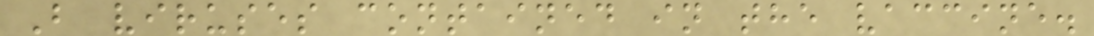B viruses contained in the vaccine.
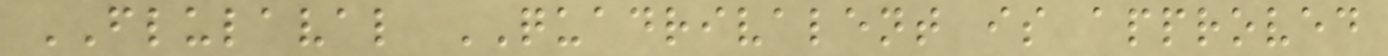FLULAVAL QUADRIVALENT is approved
